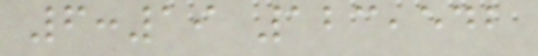6:19 123,542
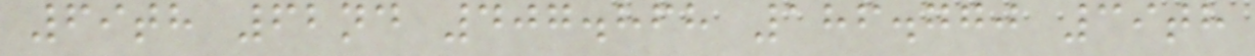69th 62nd 407.868 186.770 39th
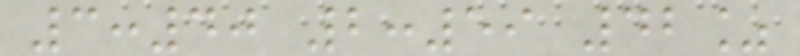3:40 2:59 42%
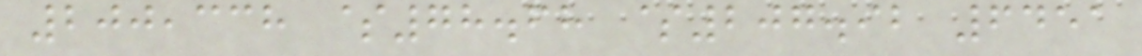200,338 $78.68 $207.92 6451
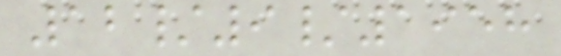12/9/1958
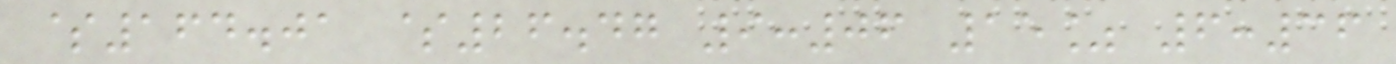$164.01 $26.47 9:06 15% 6:36
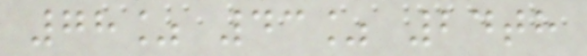78% 43% 24th
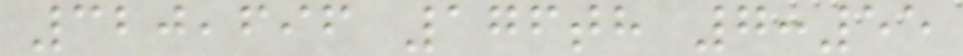320,696 176th 7:55
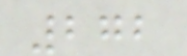272
